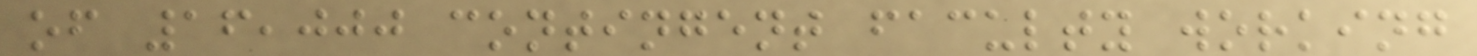of 16,000 contingent faculty working
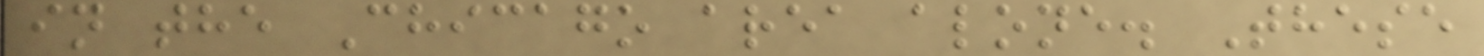in the Chicago area alone. These
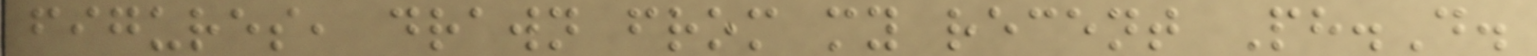figures, drawn from my recent Ph.D.
